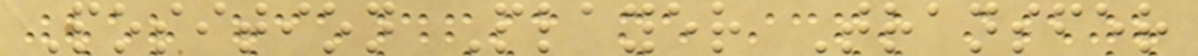Position Player Transfer
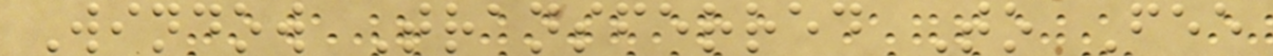Window Transferred To Fee
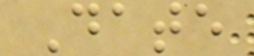Date
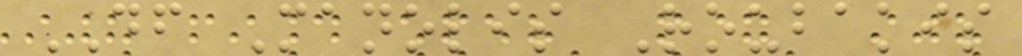DF Manolis Roubakis
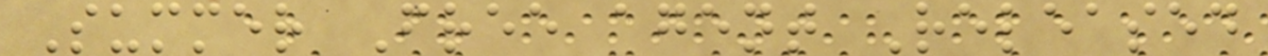Summer Free agent Released
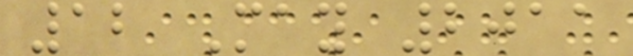12 May 2011
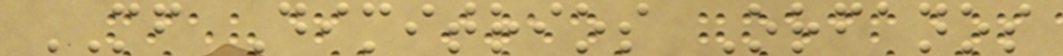MF Dimitrios Orfanos
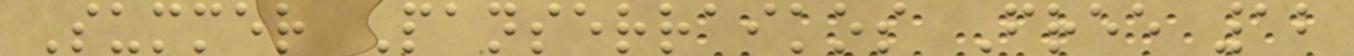Summer Panserraikos Free 12
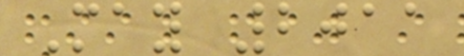May 2011
